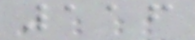116
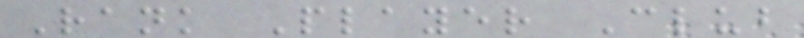Rank Player Club
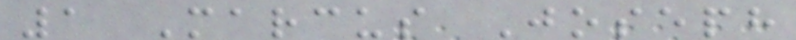1 Marcus Joseph
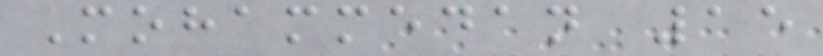Mohammedan 15
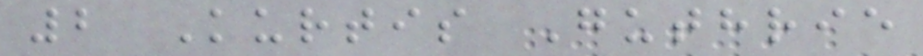2 Kurtis Guthrie
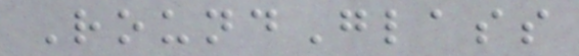RoundGlass
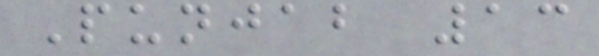Punjab 13
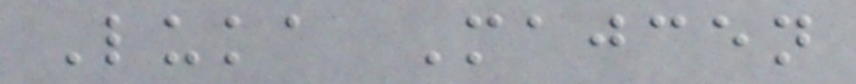Luka Majcen
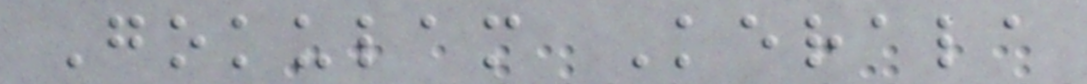Gokulam Kerala
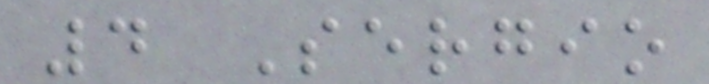4 Sergio
